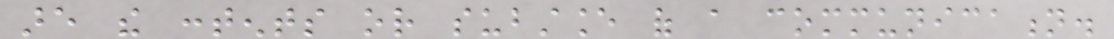are the contents or substance of a communication.
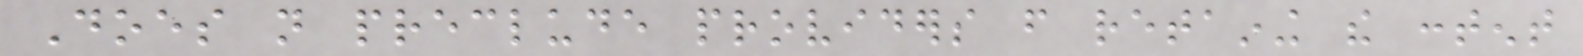Does not preclude providers from retaining the content
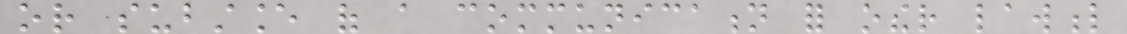or substance of a communication for other lawful
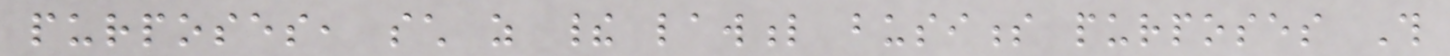purposes, such as their lawful business purposes This
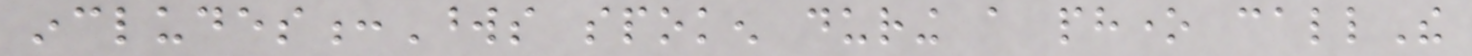includes:Words spoken during a phone callThe
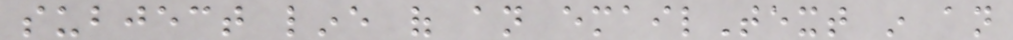subject line of an emailText in an
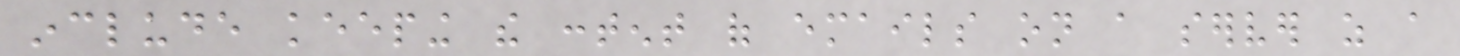include keeping the content of emails on a server as a
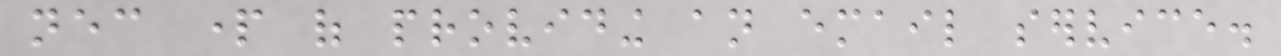necessary part of providing an email service.
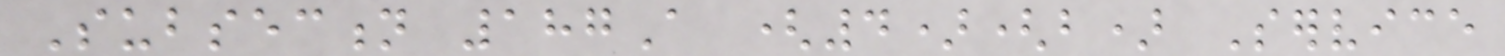Subsection 187A (4)(b) Service
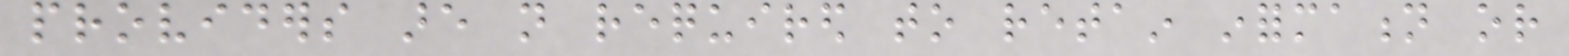providers are not required to retain information or
